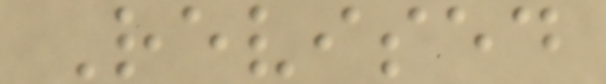Revised
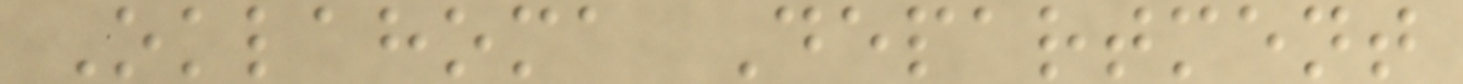Oklahoma Department
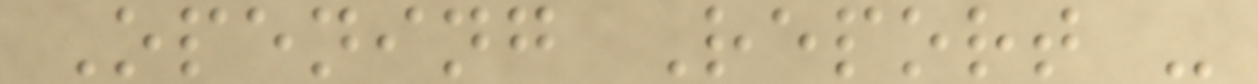Opening Report -
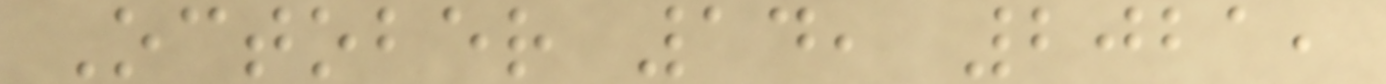October 14, 2021,
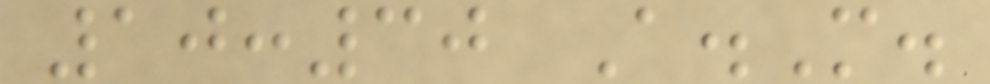10:30 A.M.
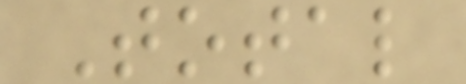Total
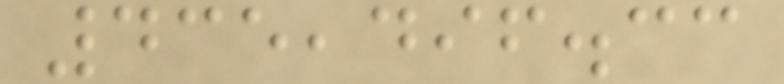435,496.33
